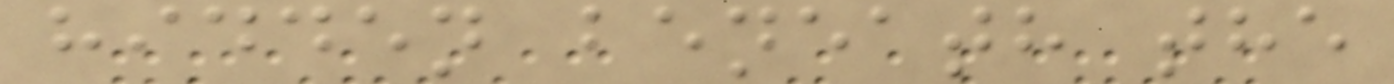hidden beneath the
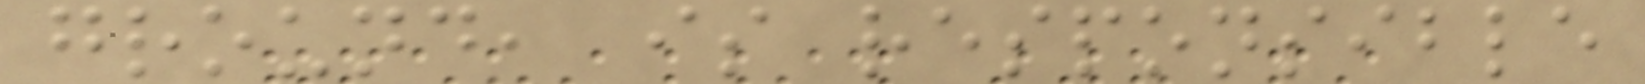ground, is responsible
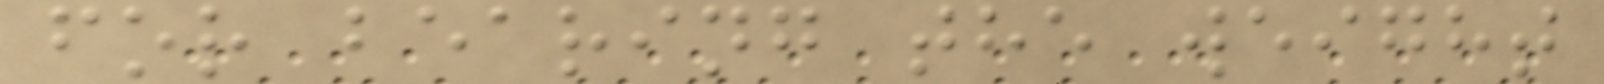for bearing the weight
